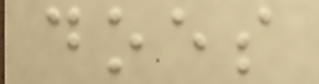does
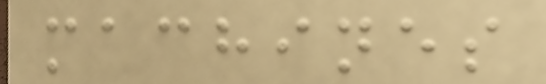machines
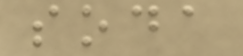soda
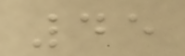45
